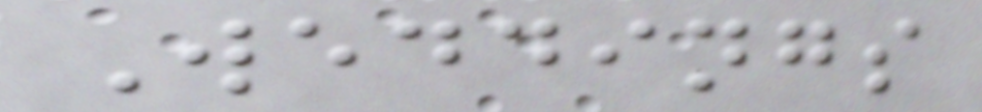Weddings
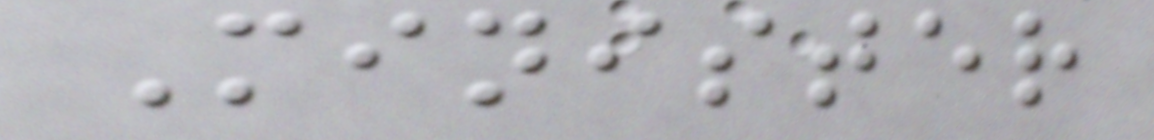Minister
